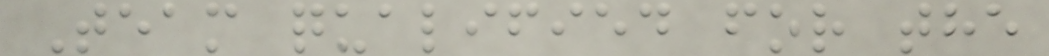Team qualified for the
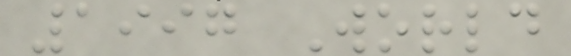1997 World
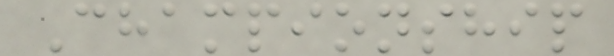Championship
